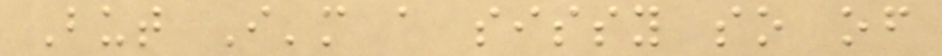But I'm a sissy so of
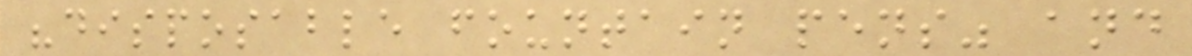"disposable fountain pens" and
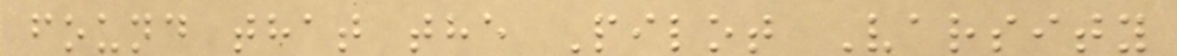found that the Pilot Varsity
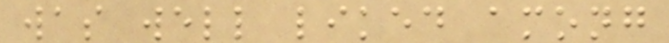was well liked among
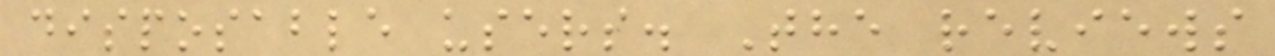disposable users. The reviews
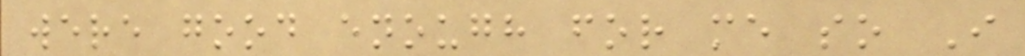were good enough for me so I
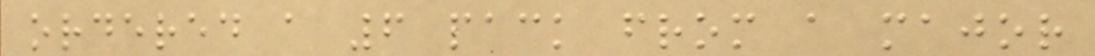ordered a 6 pack from a major
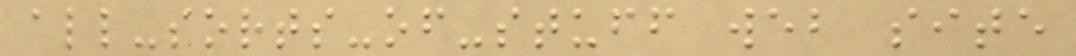all-sorts-of-stuff web site
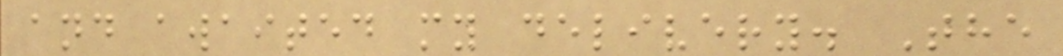and awaited my delivery. The
